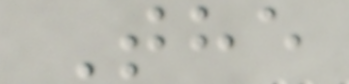The
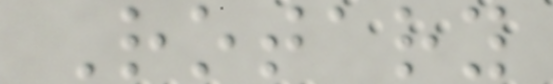Rotary
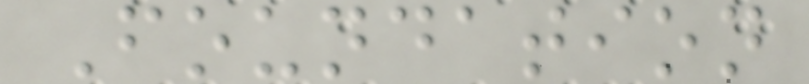Foundation
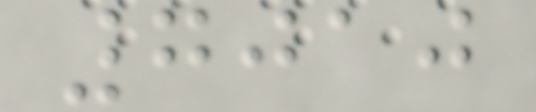7010
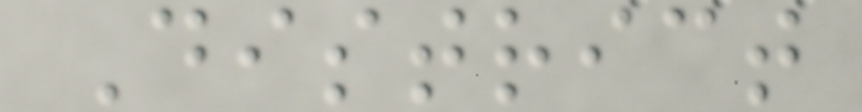District
